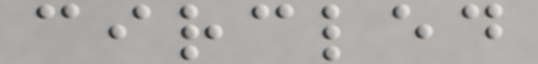circled
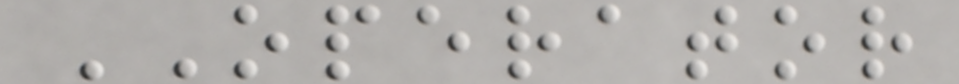OPERATOR
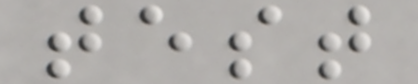test
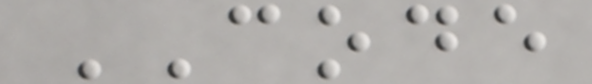CODE
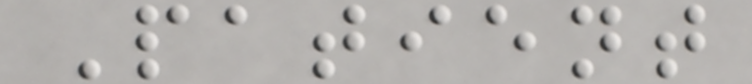Patient
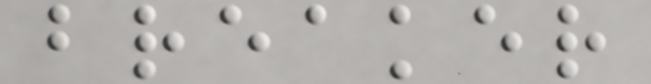breaker
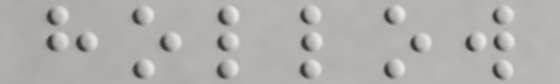hollow
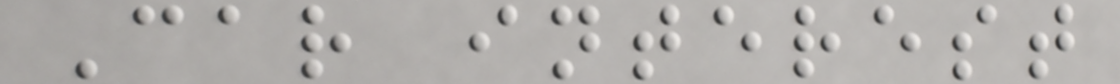Car interest
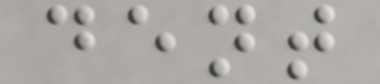dent
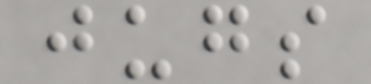jugs
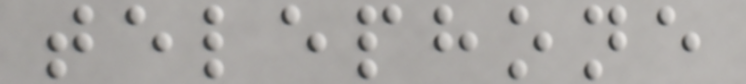telephone
